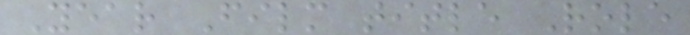Year Film title Role
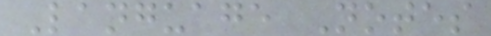Language Notes
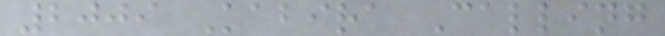2009 Kabira Calling
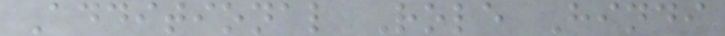Additional Role Hindi
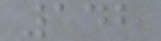142
